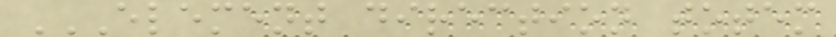ELEMENT DIRECTION TOTEM
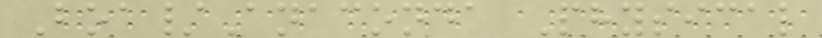Boa/Anaconda Physical
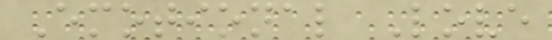Emotional Love
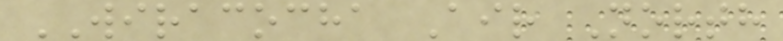WIRACOCHA Air North
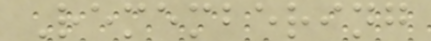Remembering
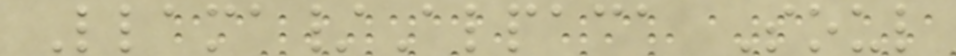Llama/Alpaca Soul
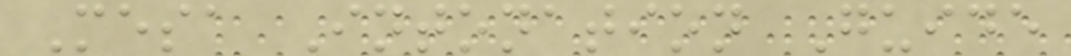Mesa Intonation Guide
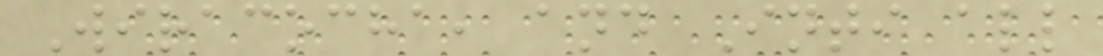Wiracocha, and Inti all
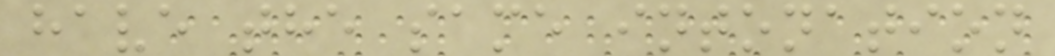have the same intonation
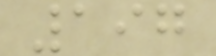197
